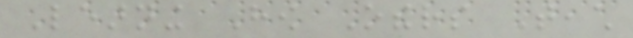Learning How Others Teach
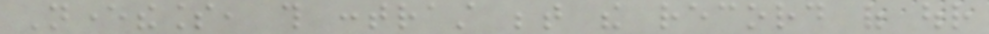Nevertheless, this contrast between the record of our
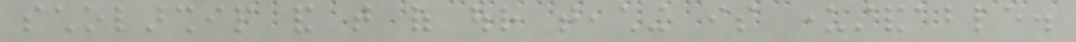scholarship and that of our teaching is understandable.
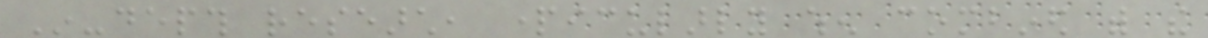In-depth research, particularly when combined with the
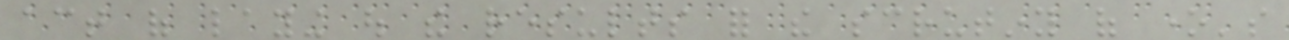act of laying out the results for the scrutiny of one's
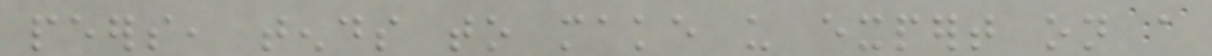peers, tends to make us expert on a
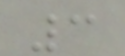3
